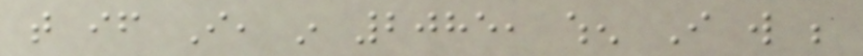that if I, in 2085, when I will be
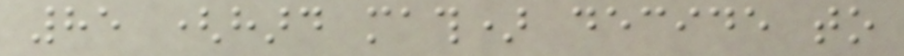85 (hard math) decide to
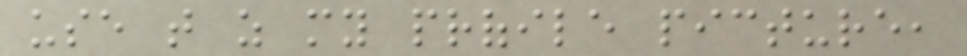use that as my profile picture,
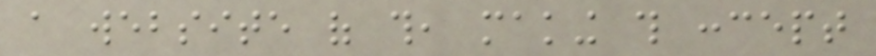a website of this, making this concept
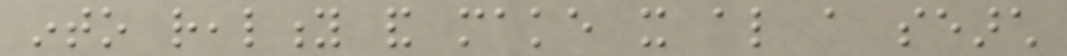into reality and make it also a search
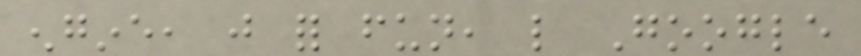engine, just for fun, like Google
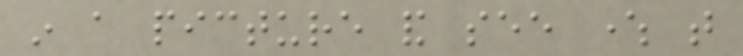in a picture and see where that
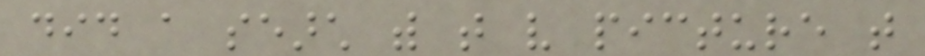did a search with that very picture that
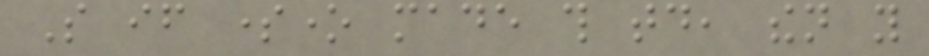So if someone made this today, then you
